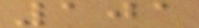101
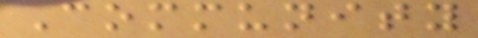Community
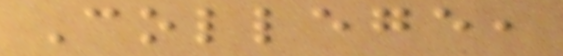College,
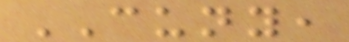CUNY,
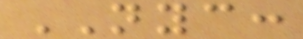NYC:
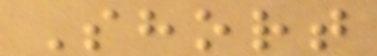Short
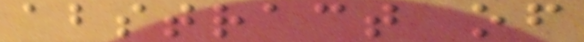abstract of
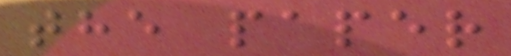the paper
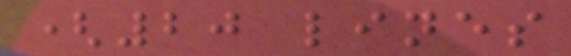(20 lines
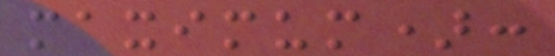maximum):
